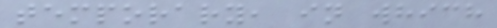temporary, in which
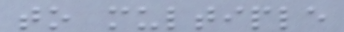to multiple
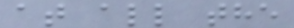at all the
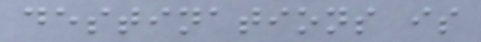destinations is
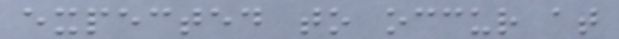expected to occur at
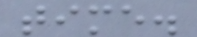time.
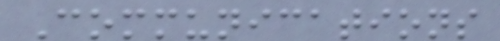Communications
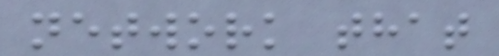network that
